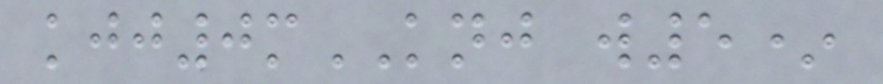kjj0mKNJ w5*
